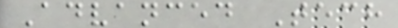Advanced Tech
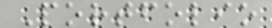Portfolio
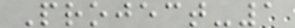Project-1
